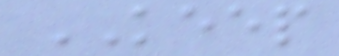KEEP
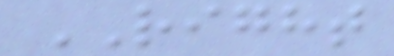RIGHT
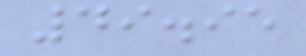49.95
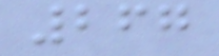267
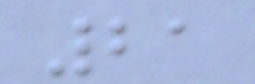21
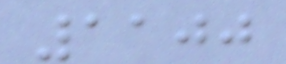1100
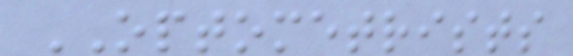OPTOMETRISTS
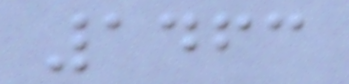1463
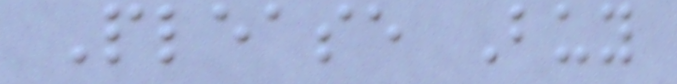Please Buy
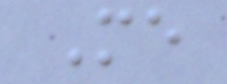Me
